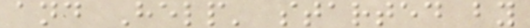and Help' started by
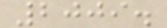2009.
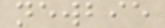newbie
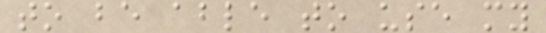to be able to use my
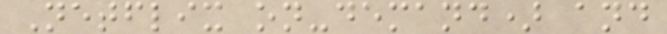Netflix on-demand) and
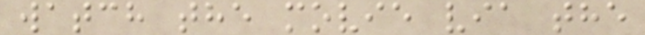watch the movie via the
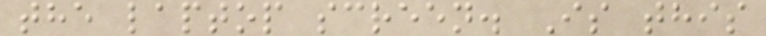the laptop screen. Is this
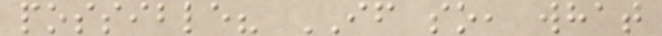possible? IF so, what
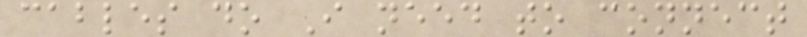cables do I need to connect
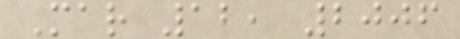Mar 12, 2006
